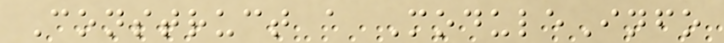Construct a ModuleInfo
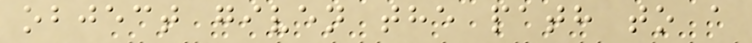object given the path to a
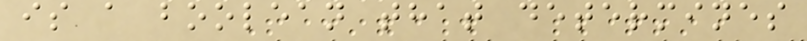is a boolean that determines
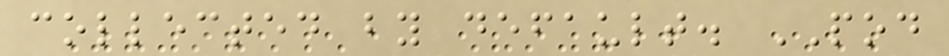collected by default. POD
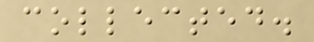collected.
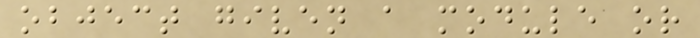object given a module or
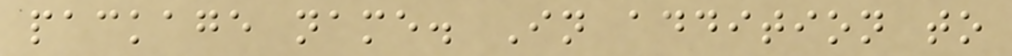package name. In addition to
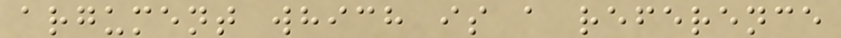argument which is a reference
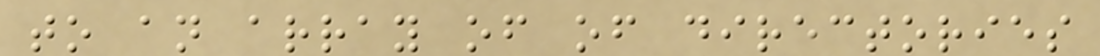to an array of of directories
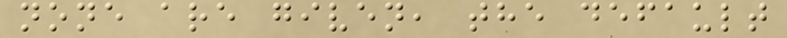none are given, the default
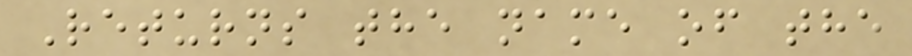Returns the name of the
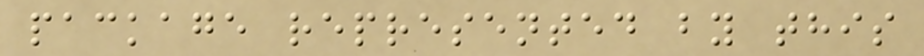package represented by this
